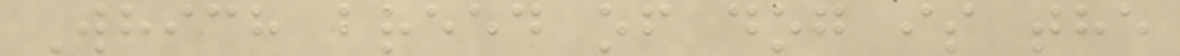Which breed of dog is the
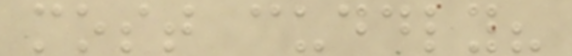most cuddly?
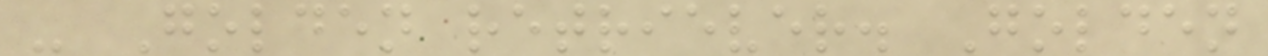- Golden retriever. Golden
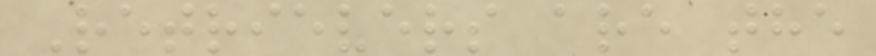Retrievers are the
